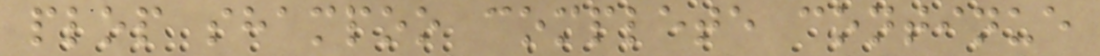plop shampoo complete continue
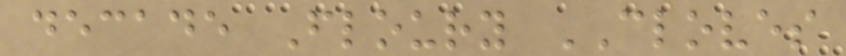decade Floury CLOVES
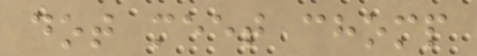dot meet chomp
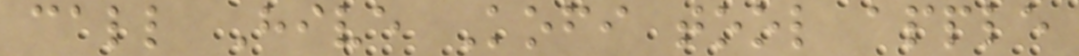call Hive Kofi tool apple
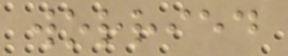worried
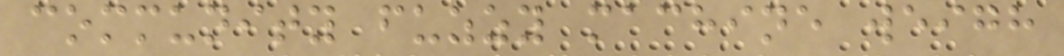community fuzzy machine weigh
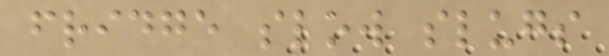fridge slow slugs
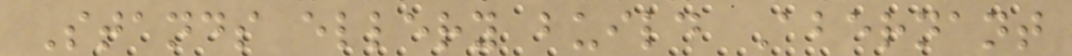Stands ellery build Abernant
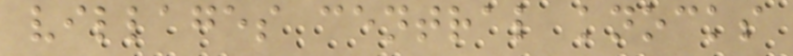villages central knocks
